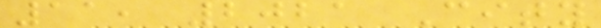11, 2021 City
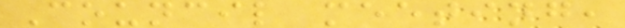Council meeting,
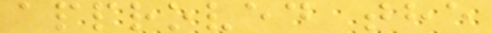approved the
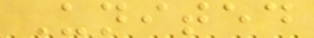United
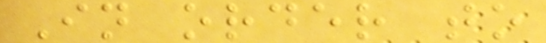In order to
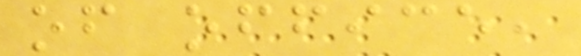of office,
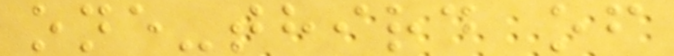one-third of
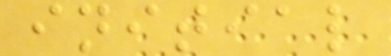initial
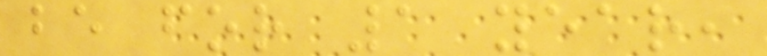be for 1 year,
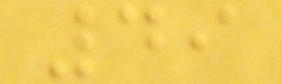49
